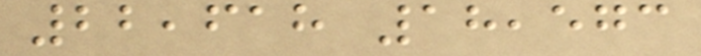22,618 18,573
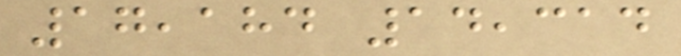17,184 14,314
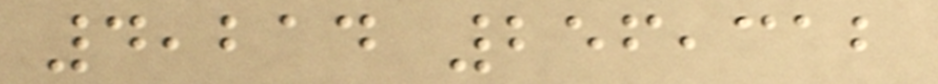4,214 256,312
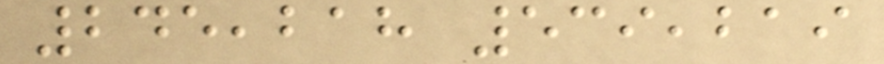245,218 539,219
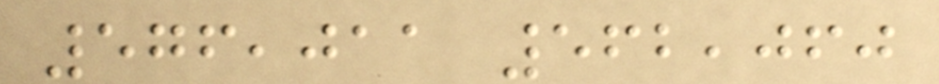576,011 562,060
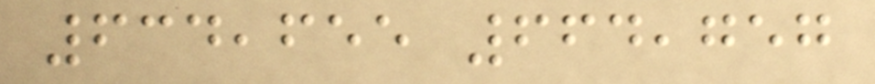634,655 664,757
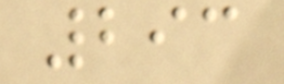293
